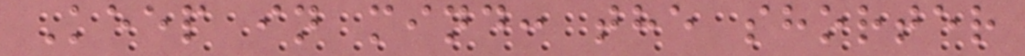Keep in mind: the shorter
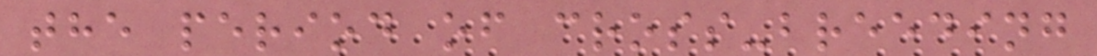the period of cross-breeding
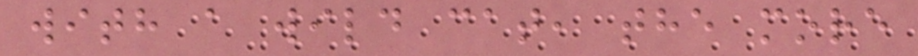with a wild cat, the more
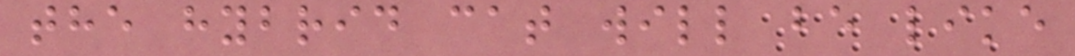the hybrid cat will be like
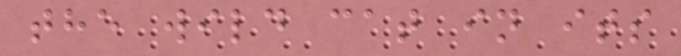the wild cat in its
